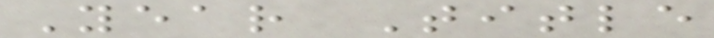Year Title
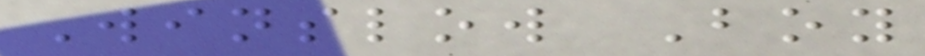Winslow Boy
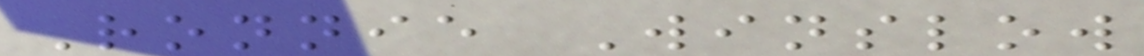Ronnie Winslow
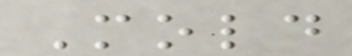Mold
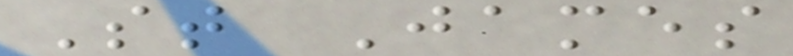St James
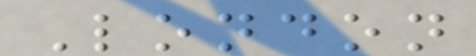London
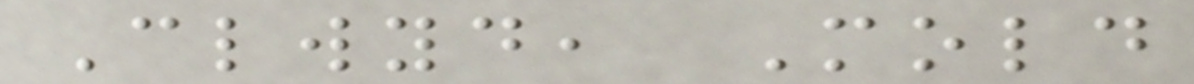Clwyd, Mold
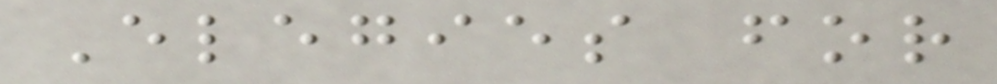Elegies for
